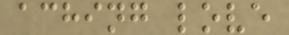aching love
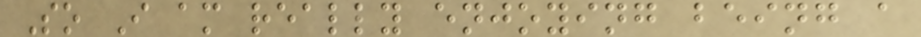So I am really enjoying being a
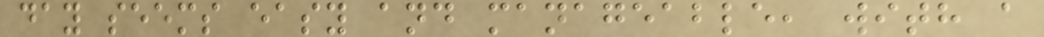day seems easy and manageable, with a
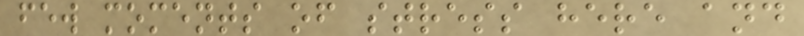few moments of stress here and
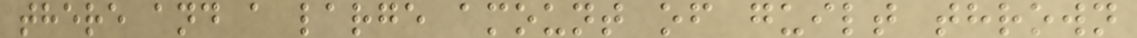there and a large amount of guilt thrown
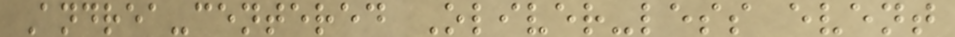Andrea-centered Oliver-less event
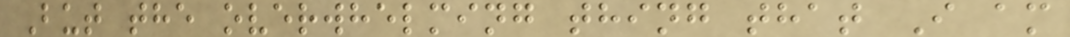But the overwhelming thing that I am
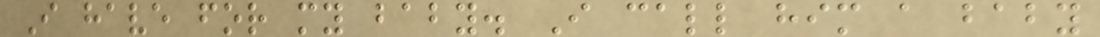I have for my baby. I call him a baby
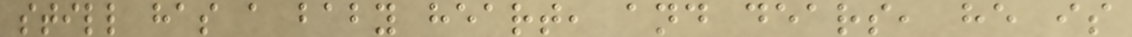still has a baby heart, and dears, he is
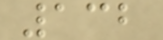132
